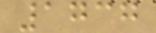1737
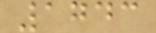1743
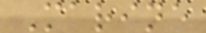Marine
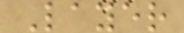Layer
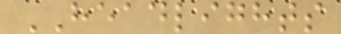HEADLIGHTS
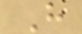H
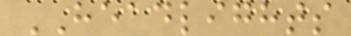HEADLIGHTS
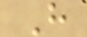H
